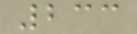233
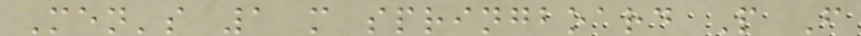Men's 1 m springboard P F
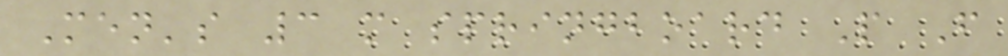Men's 3 m springboard P F
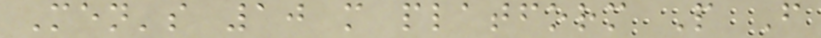Men's 10 m platform P F
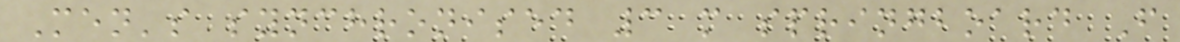Men's synchronised 3 m springboard F
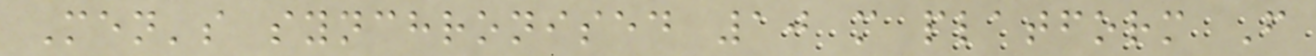Men's synchronised 10 m platform F
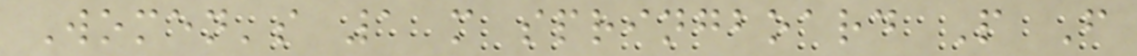Women's 1 m springboard P F
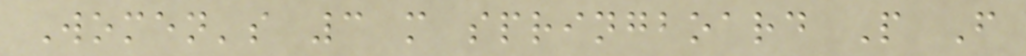Women's 3 m springboard P F
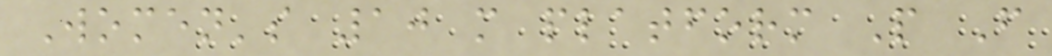Women's 10 m platform P F
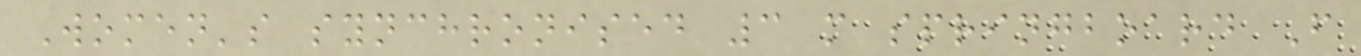Women's synchronised 3 m springboard F
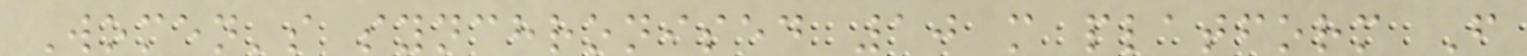Women's synchronised 10 m platform F
